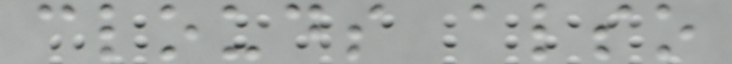clouds also
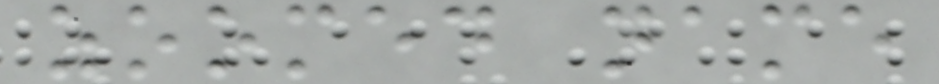zoomed name
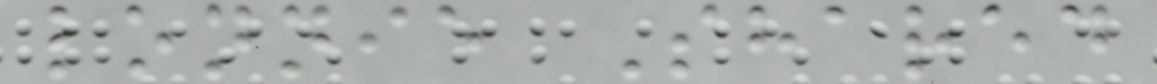lonnie Shared
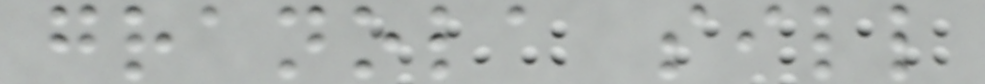granola sill
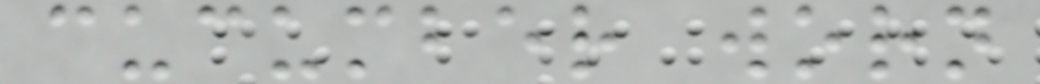cucumber worn
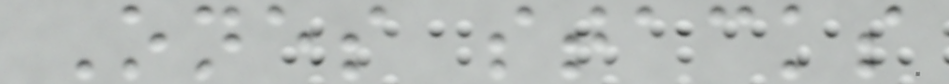Ones stacks
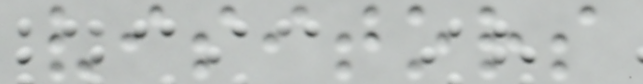visitors
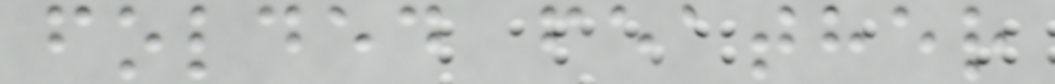folded feather
